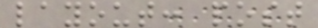layout: post
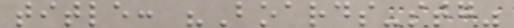title: "Boards-stg"
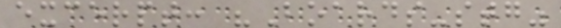excerpt: "Boards-stg"
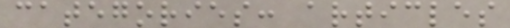categories: articles
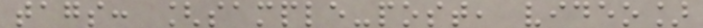tags: [sample-post, video]
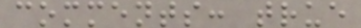comments: true
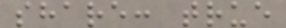share: true
